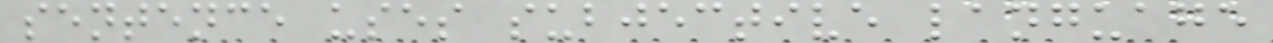sentence uses subjective language
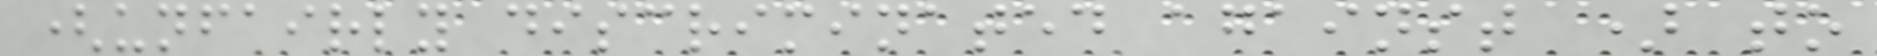(unfairly discriminated against ) to
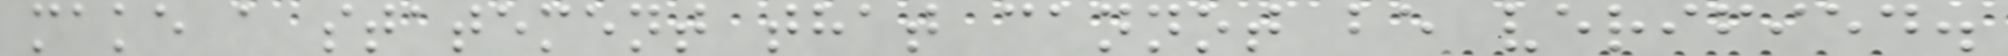make a statement that cannot be verified.
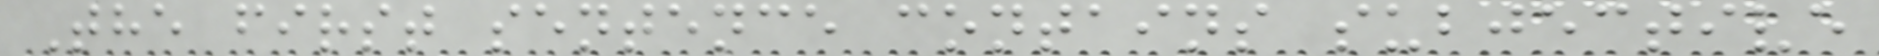The first sentence contains subjective
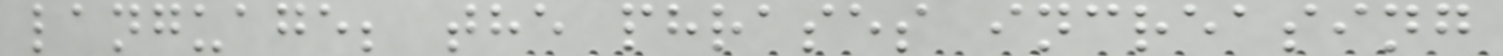language; the phrases increasing
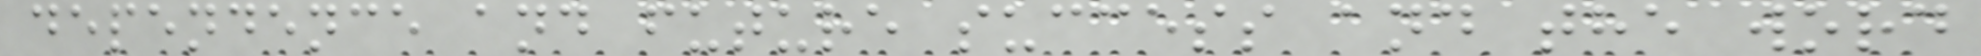dependence and future success and the word
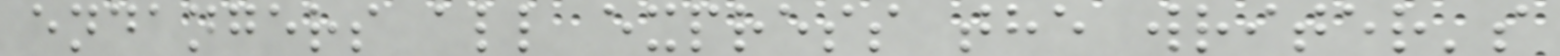endangers all express the writer's
